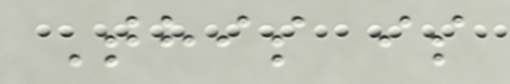This is
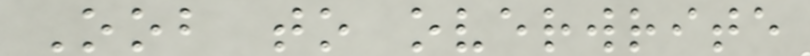Oob to overwrite
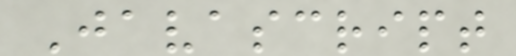Javascript
